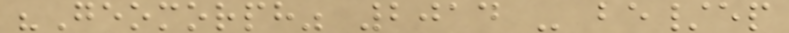"Geomorph" 2014 - be/ep
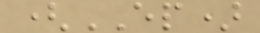(EP)
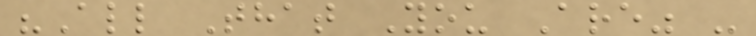"All That You Are" -
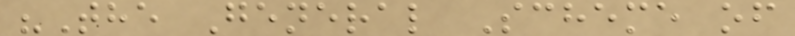"The General Scheme of
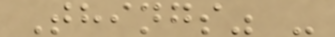Things" -
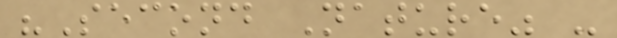"Second Nature" -
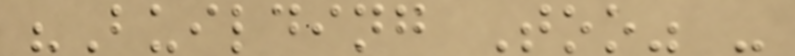"Building Too" -
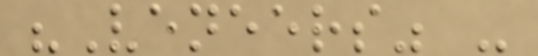"Veneers" -
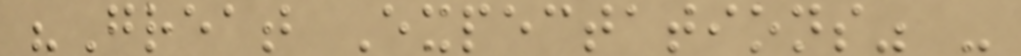"Great Expectations" -
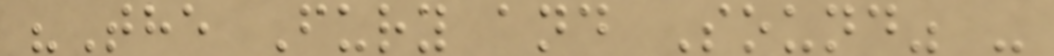"The Fury and Sound" -
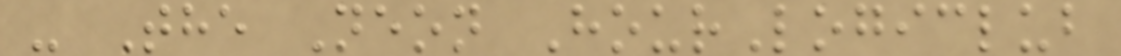- The Neon HourLogiclub
